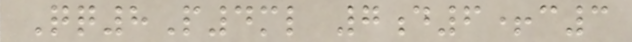Qq8P4ml 7d6+c3
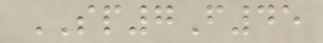SP7F45
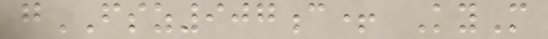gFSZ907c+ KyM
